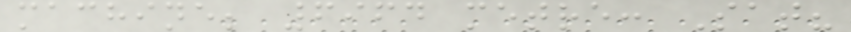machine; 6964 metre: Sat?
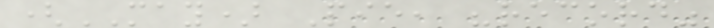(MAY) Pie, "record"
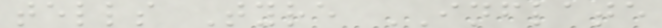tells Tyre INFLATE
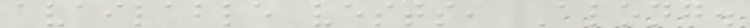available vests, Along.
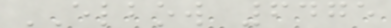ELBOW 6475
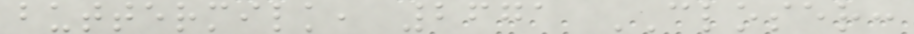buttermilk, 2671 CLOSER:
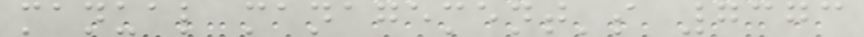manual management's 7373
